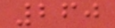260
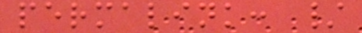permalink: /
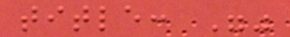title: ""
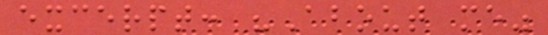excerpt: "About me"
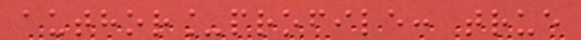author_profile: true
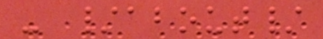- /about/
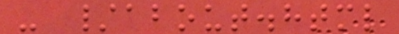- /about.html
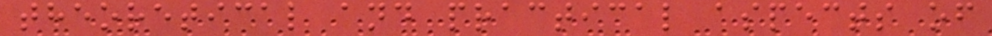theoretical and practical aspects of
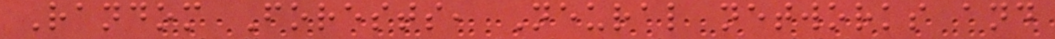Random Forests, Neural networks and
